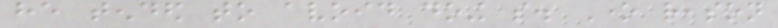he tended to avoid doing so. One reason
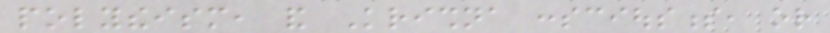polytheism, and Krishna consciousness, or
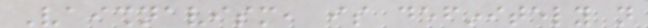Vaishnavism, is definitely not
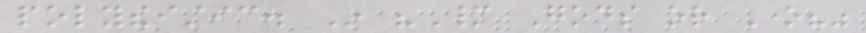polytheistic. In "Many Gods or One?"
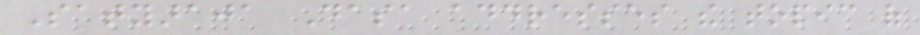Satyaraja Dasa addresses the topic of
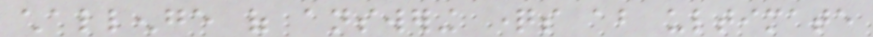challenge of answering questions about ultimate
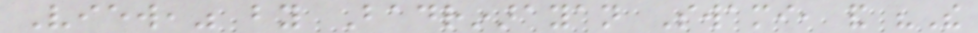View," by Badrinarayan Swami, and "The
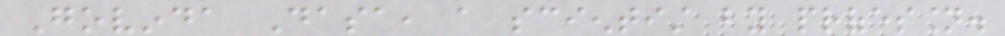Govinda Dasa, a scientist by profession.
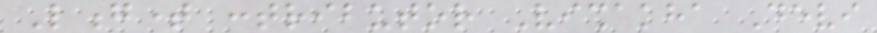Longtime contributor Vishakha Devi
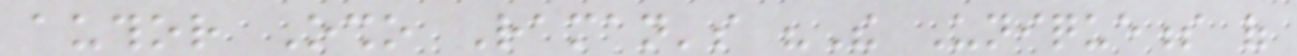author Osho Raman's "The Uniqueness of
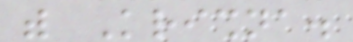with Krishna.
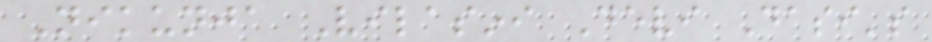Nikunja Vilasini Devi Dasi's
